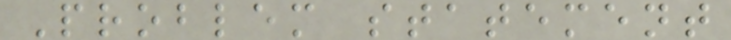Problem statement
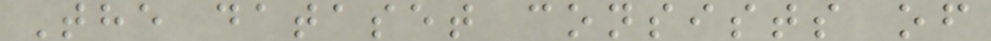The dataset consists of
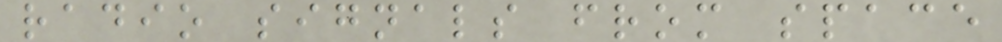radio signals from space
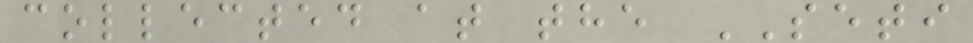collected at the SETI
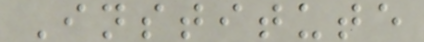Institute
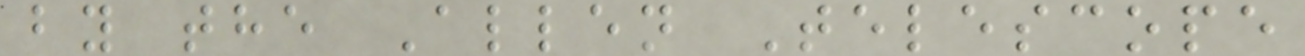by the Allen Telescope
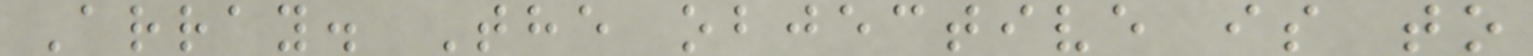Array. The objective is to
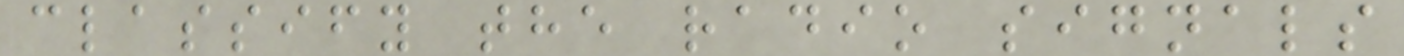classify the radio signals
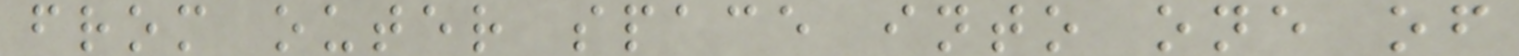from outer space into one of
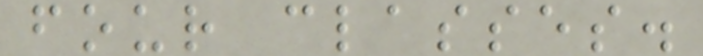four classes.
